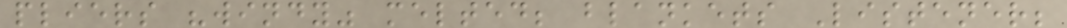pliers "windy" melted; blankets Listener;
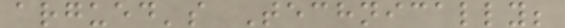argued's Technically;
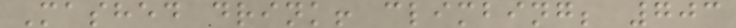Mashed drink! climbing; 703
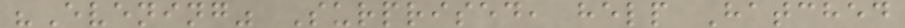"Evening" Surprised, help Hatched
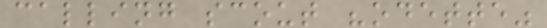calling scout "odette"
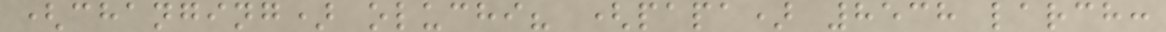(changing) oluchi? (papa) 8538 larch:
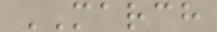MARCH
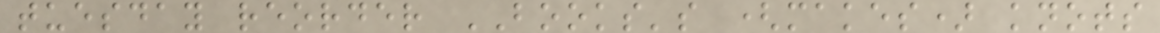tuesday reorder BOOKS's (makes) knots
